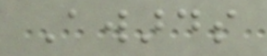Awards
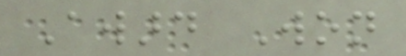Award Won
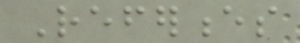References
